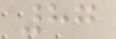87
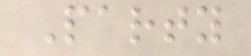Party
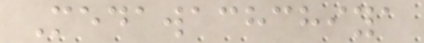Medawachchiya
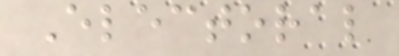Electoral
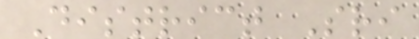District Sri
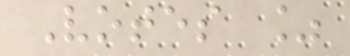Votes %
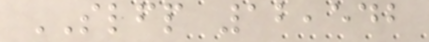SLFP 12,542
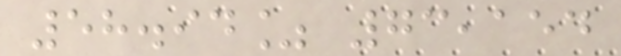58.94% 73,154
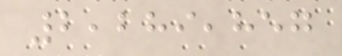2,289,857
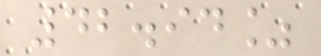42.94%
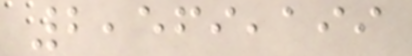2,569,199
